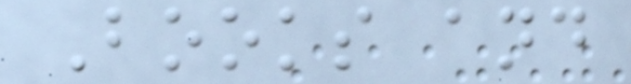Books and
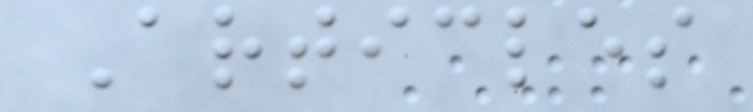Articles
